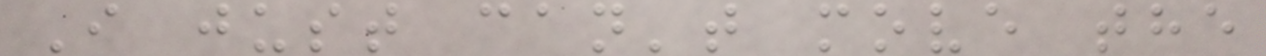I just can't move the
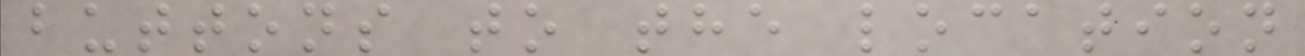buttons to the location
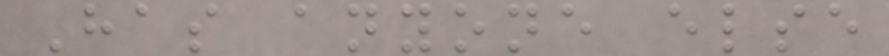Has anyone else
